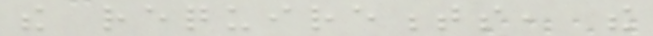the requirements, the
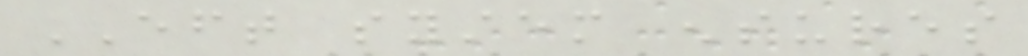EFT system ensures
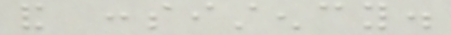and consistency.
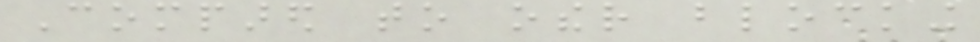Compared to other blocking
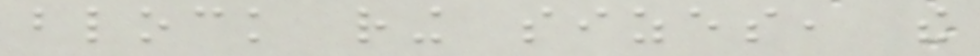block ring sizes, the
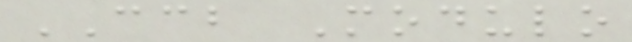CCB Modulo
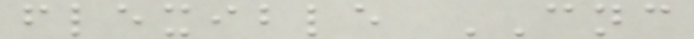flexible CNC
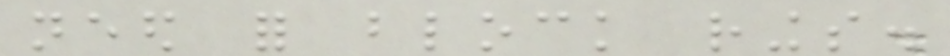need for block rings.
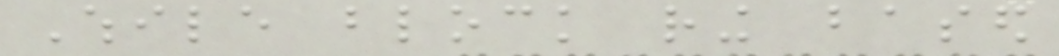While block ring based
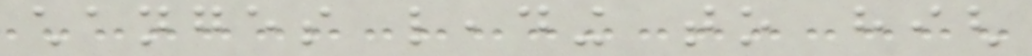changes leading to high
